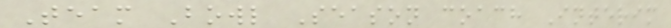Team Bowl Season coach Interim
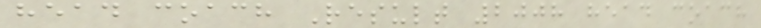head coach Result 2008 head coach
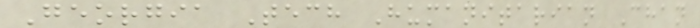Georgia Tech Humanitarian Chan
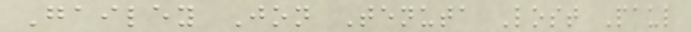Gailey Jon Tenuta Lost Paul
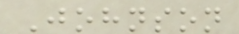Johnson
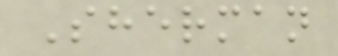Sherman
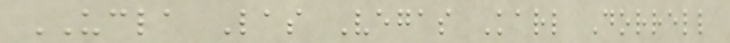UCLA Las Vegas Karl Dorrell
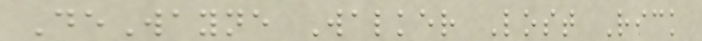DeWayne Walker Lost Rick
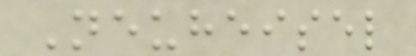Neuheisel
